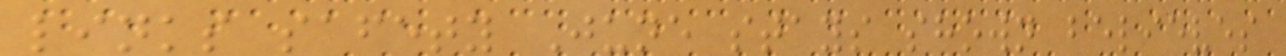links safety June stays shown believes
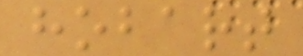hobart
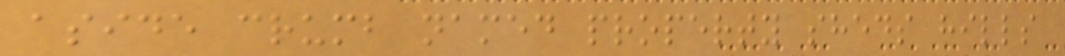aside crumb named property sheds hills
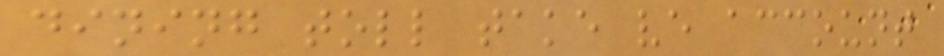dining toll take ve account
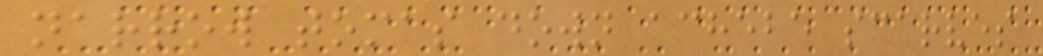narrow tomas down achebe scarves
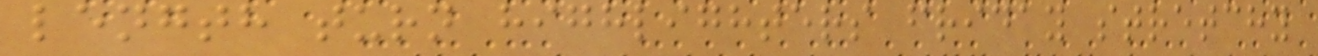length turn highlighters friday stretchy
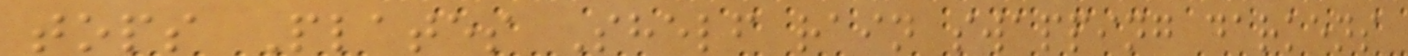tops Plates Shelf rain swapping darkens
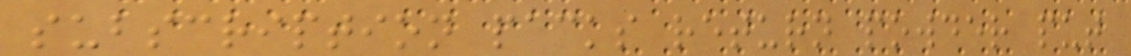subscription packs return powder put
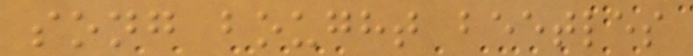song bought beetles
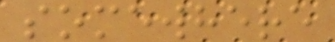somewhere
